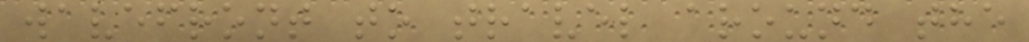wavefront to travel around the
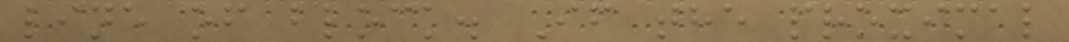line of block. If the proximal
